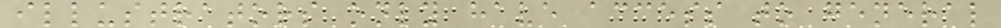illustrators only have access to general
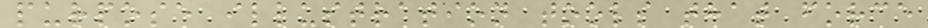purpose illustration tools that force
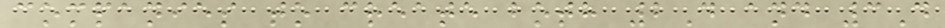companies to create both 2D and 3D
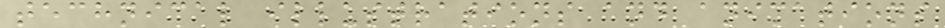technical illustrations and animations
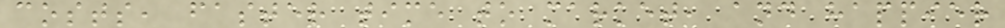costs, faster time to market, and happier
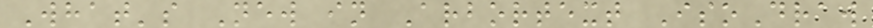What's New in Arbortext IsoDraw
